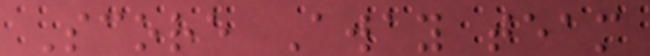Score Away team
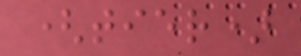(tier)
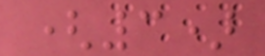(3)
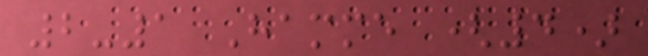2-1 Hamme (4)
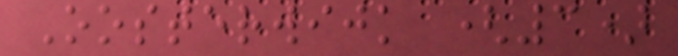Oosterwijk (3)
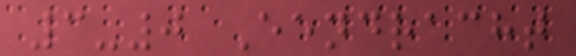3-0 Eendracht
